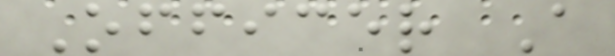Officer A
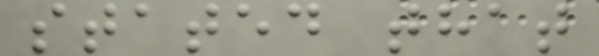stated that
